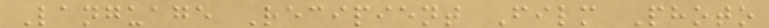Language Recipient Film Photo
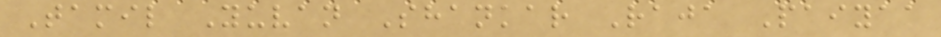Tamil Yuvan Shankar Raja Paiyaa
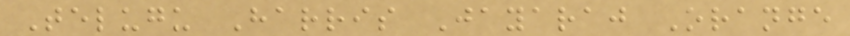Telugu Harris Jayaraj Orange
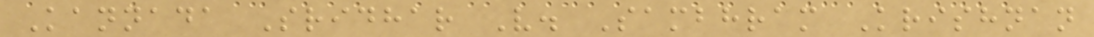Kannada Sridhar V. Sambhram Krishnan
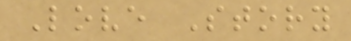Love Story
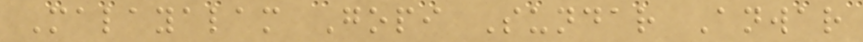Malayalam Gopi Sundar Anwar
